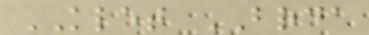KLET BRDA
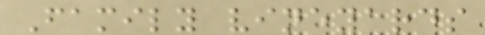Family vineyards
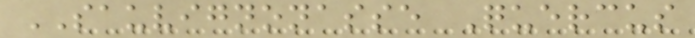SAUVIGNONASSE Quercus
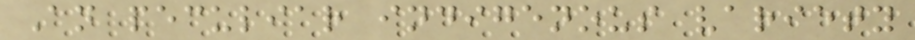An peculiar indigenous variety
